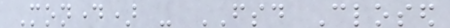Monday) - FSD Closed
